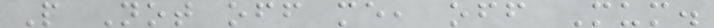P Not off me, off Mum.
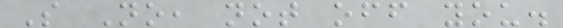S No, not off you.
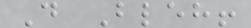D Bleh!
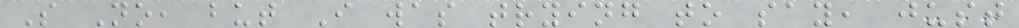S No, but I was trying to say, just
